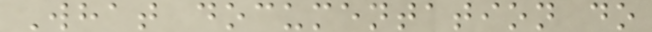What documentation do
